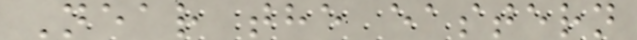Near the eastern
